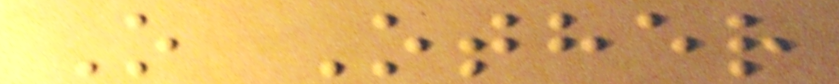O Other
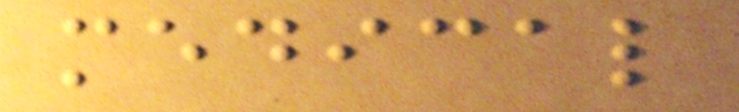medical
